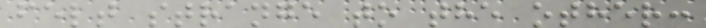felt strange to the other:
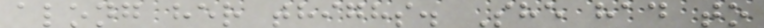along her thighs. She had to
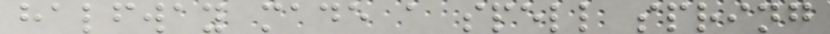halfway made a spell spring
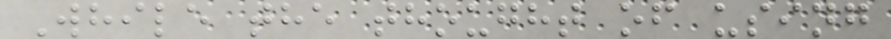While the thought of using
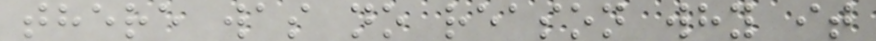there was no reason why it
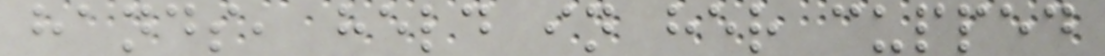hands, held in her cupped
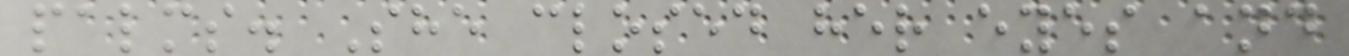palms. She closed her eyes and
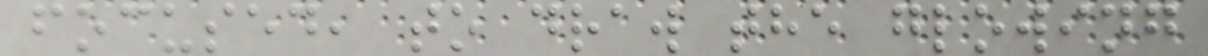focused, to draw the glowing
